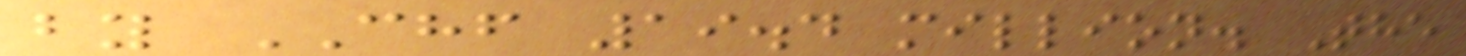by CHF 19.4 million. The
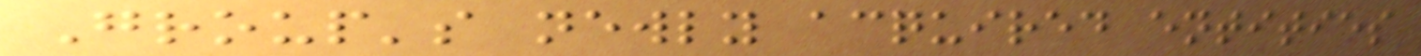Group's newly acquired entities
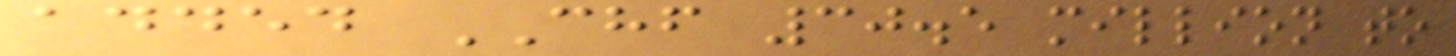added CHF 30.5 million to
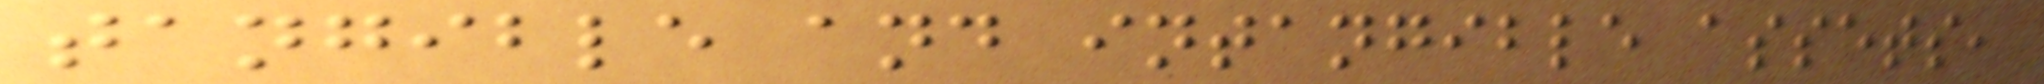tangible and intangible assets,
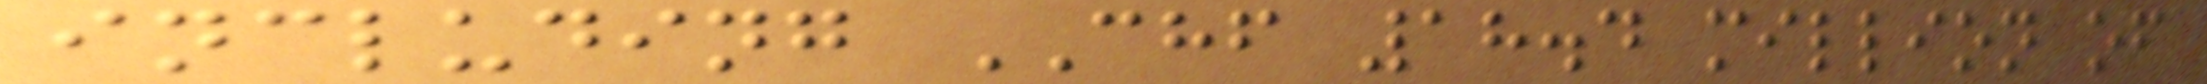including CHF 18.4 million of
